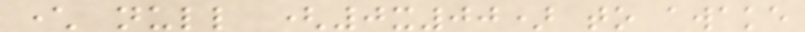character null (0x00) to awake
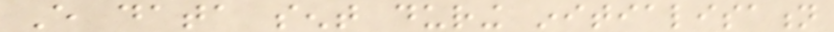Every data sent during initialisation
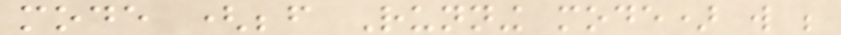mode (before Running mode) will be
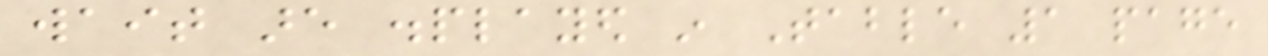wait are displayed in Table 1 page
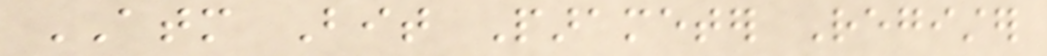ATM Bit Parameter Register
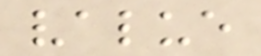value
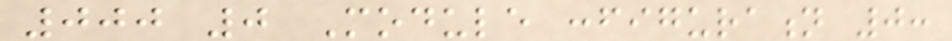000 0 Module configuration 0:
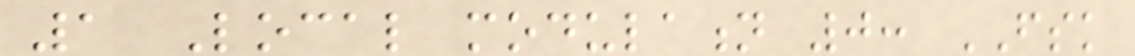1 Local modulation 0: FSK
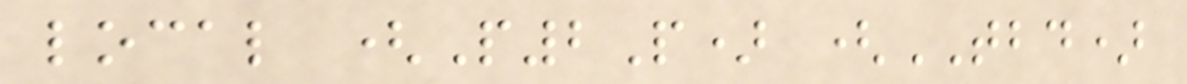local (P2P) (TBD)
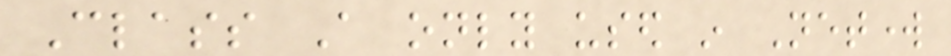Class A only used in Network
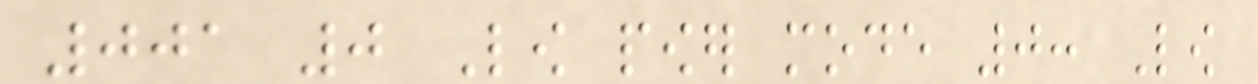001 0 Low power mode 0: Low
